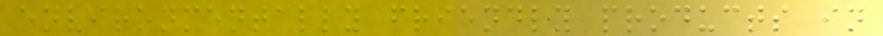environmentally friendly products in
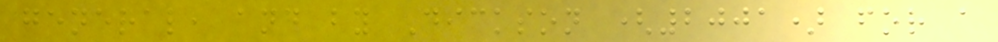general, and by Dickson (2001) for a
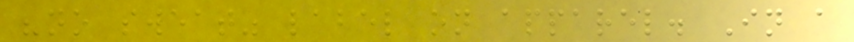"no sweat" label on apparel. In a
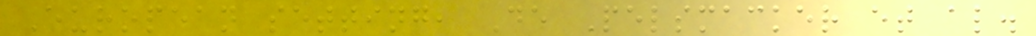European setting, De Pelsmacker et al.
